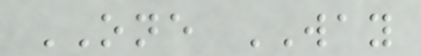ONE WAY
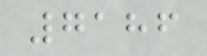7186
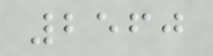2560
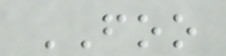FOO
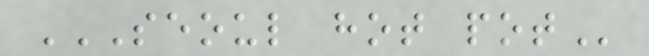SEOUL HOT POT
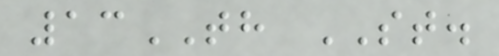13TH ST.
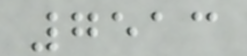7513
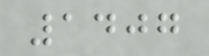1407
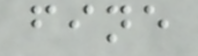fine
